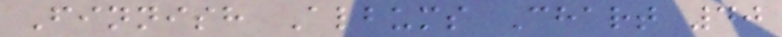Finnish Albums Chart 40
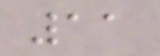11
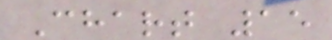Chart 15
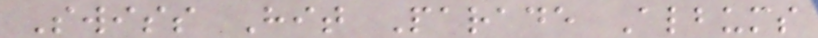Swiss Hit Parade Albums
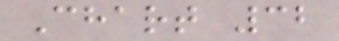Chart 32
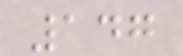147
